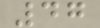47
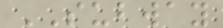SUBWAY
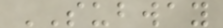SUBWAY
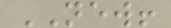NEW!
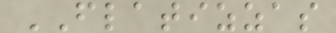FLATIZZAS
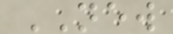NEW
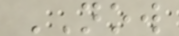NOW
